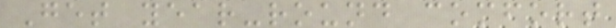Get year-round comfort
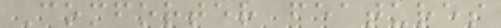Comforter features
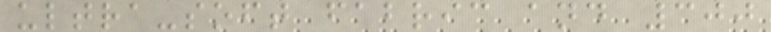ultra-soft fabric and 300
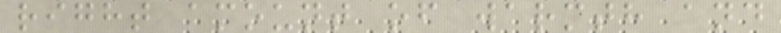right amount of warmth and
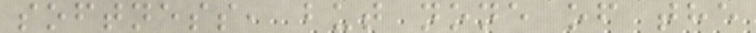softness, but none of the
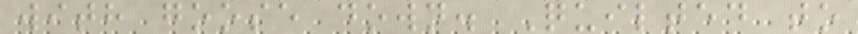with goose down. Quilted to
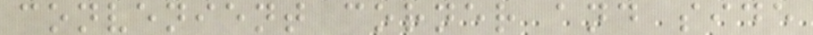convenient corner and side
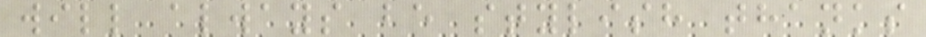will always be stylish thanks
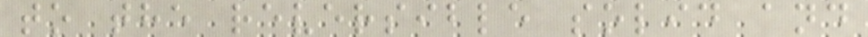to the reversible solid and
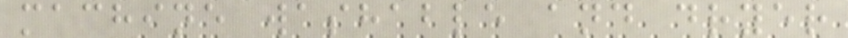machine washable and dryer
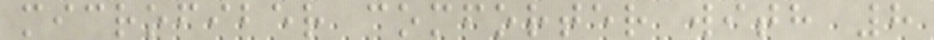microfiber comforter with 8
